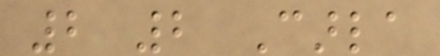2 2 Carla
